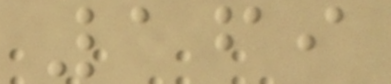169
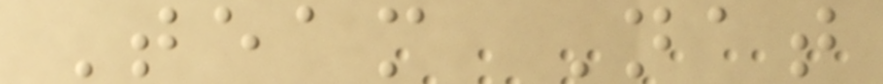Team Nat
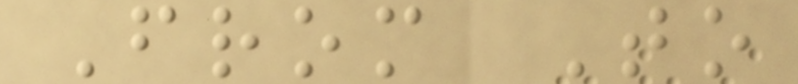From To
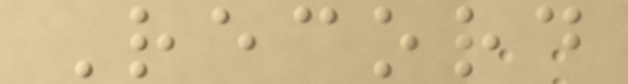Record
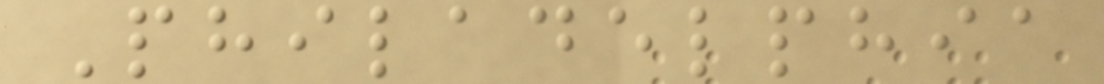Philadelphia
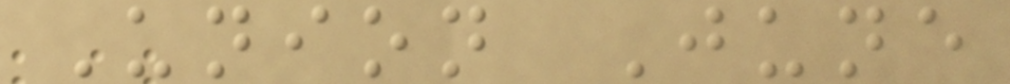Union June
